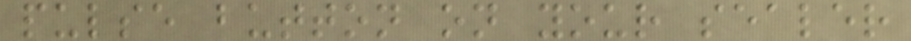pulse button on your sealer
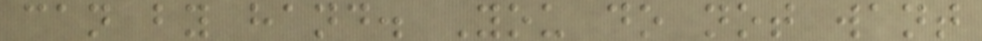can by hand. You do not want
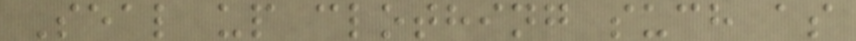Seal up clothing such as
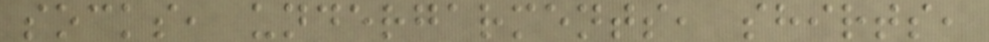socks, undergarments, shirts,
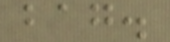bag.
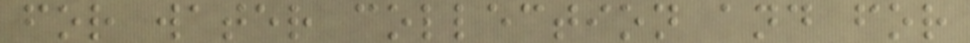for water collection and for
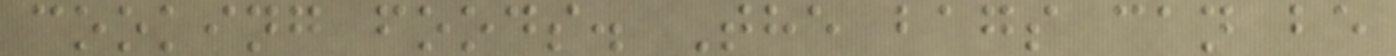cooking foods. The bags can be
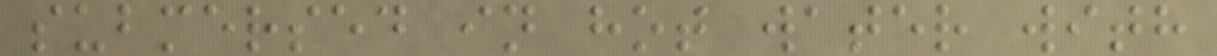submersed in hot water with
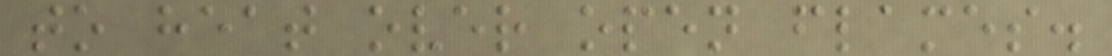to heat over open flames.
